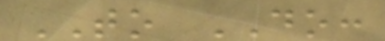TO DO:
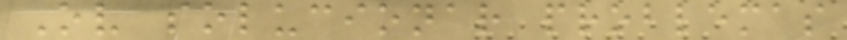Ov solucionar problemas
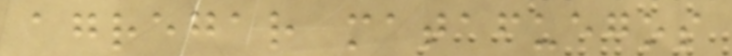agregar matafuegos
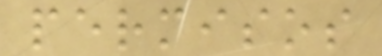permisos
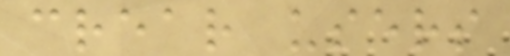crear users
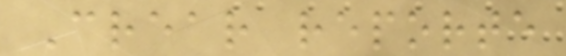Crear reporte
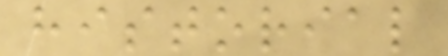historial
